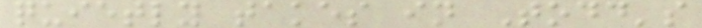quietly takes in Todd's
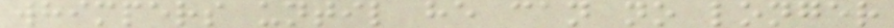whimpers until he can no longer
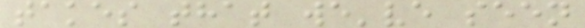takes that we've seen
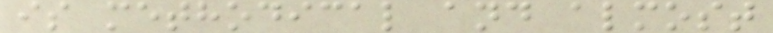is methodical and almost
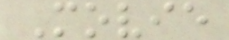Movie
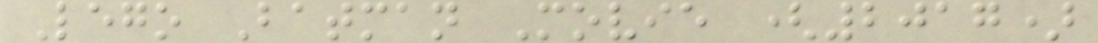Lego Batman Movie (2017)
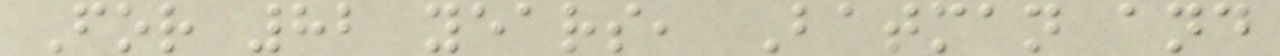For 82 years, Batman and
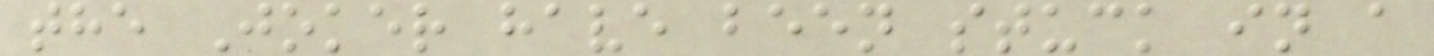the Joker have been stuck in a
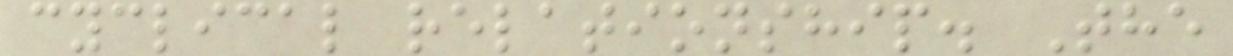cyclical relationship. The
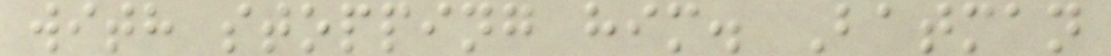with stopping him. Batman
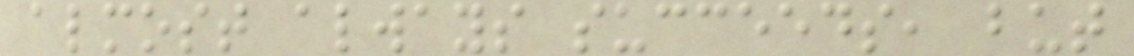almost always succeeds, but
